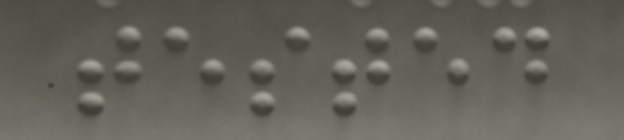tested
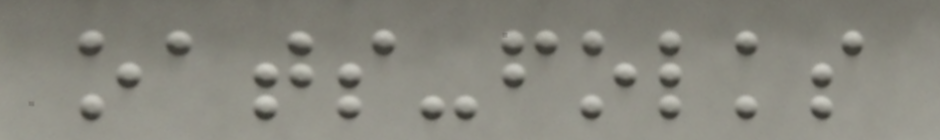oats-folks
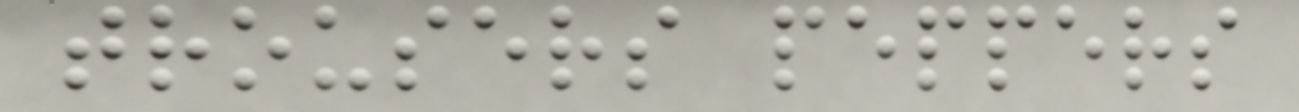trousers peppers
